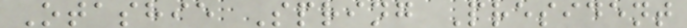Otashie Spring President
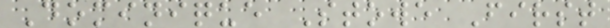Dominique Stowe First
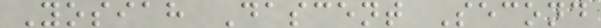Yosiah Dascent Second
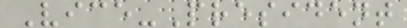Vice-President
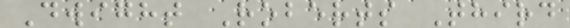Dwight Roberts Third
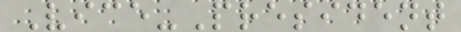Vice-President
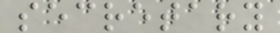secretary
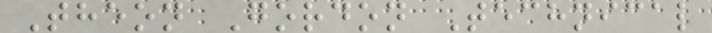Theon Gordon Technical
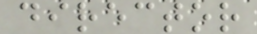director
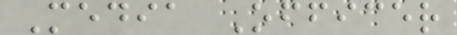Media Officer
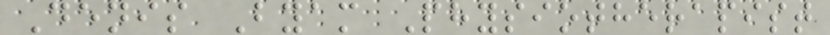Denis Byam Physiotherapist
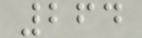264
